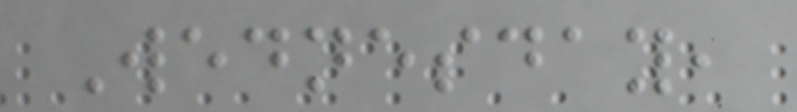Wednesday,
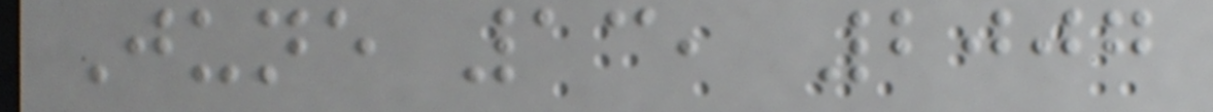June 13, 2007
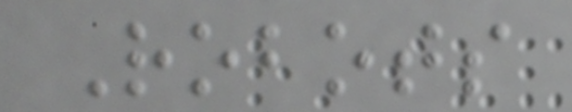Robots
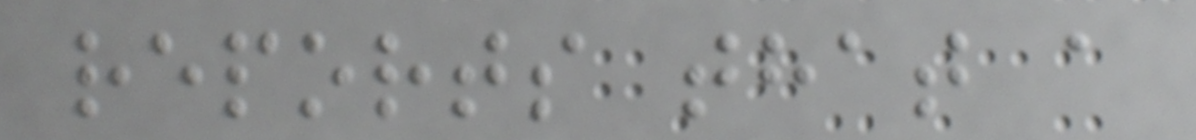reports that a
